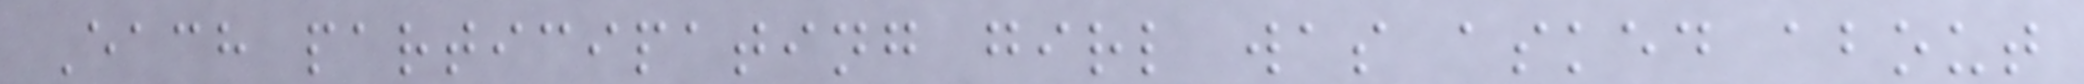Each participating girl was asked about
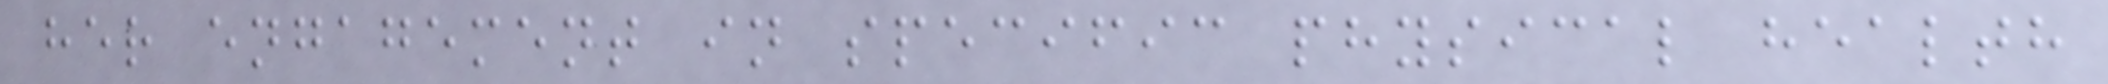her engagement in specific physical health
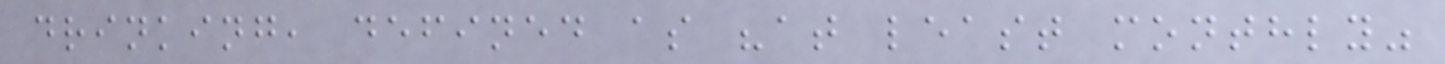drinking, defined as "at least monthly"
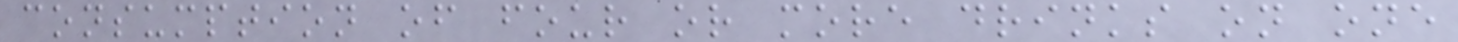consumption of four or more drinks on one
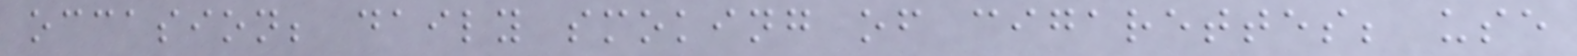occasion; daily smoking of cigarettes; use
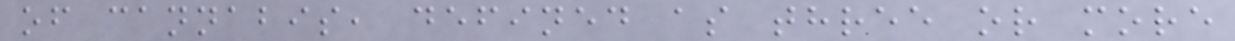of cannabis, defined as three or more
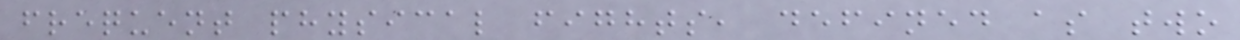frequent physical fights, defined as two
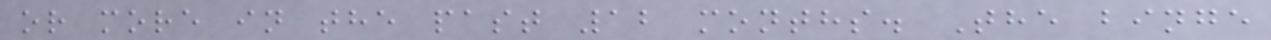or more in the past 12 months. The binge
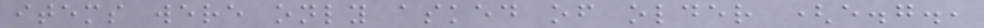items were only asked of older (e.g.,
